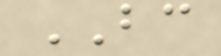BC
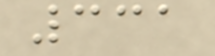331
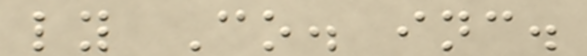ly Co. inc.
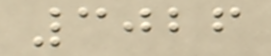3026
